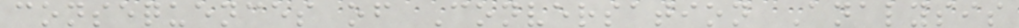consequences of Conversation Analysis
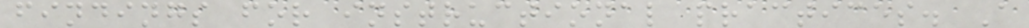findings for instructional practices. A
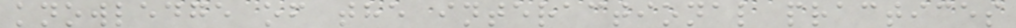knowledge of the interactional practices
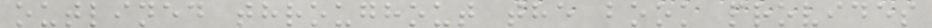outlined throughout the book provides
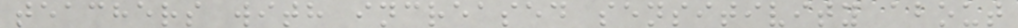teachers with increased sensitivity about
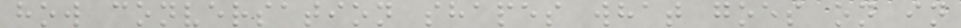how conversation shapes what goes on in
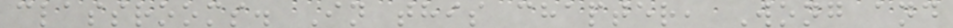classrooms. In this chapter, Wong and
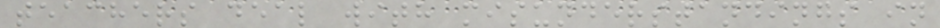teachers deal with misunderstandings in
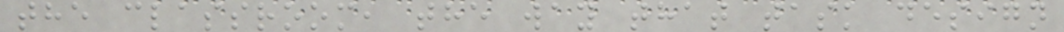the classroom, the way that task design
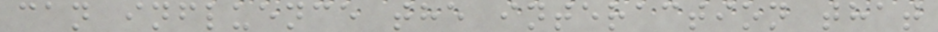can influence the interaction that
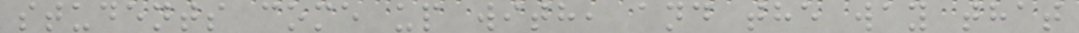students come up with, and the way that
